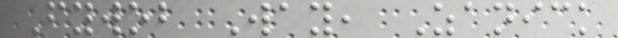Fywob Way, Zanick
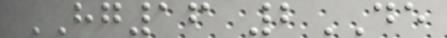HG16 2DE
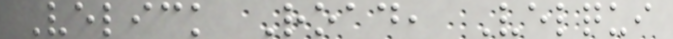Velick Road, Velqui
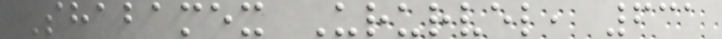Shabamex Ururvel, 631
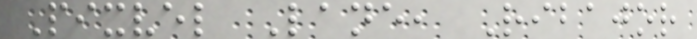Pixvel Lane, Ribajor
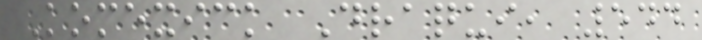Komexick Draqui, 544
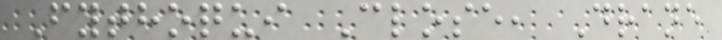Fythoqui Close, Drane
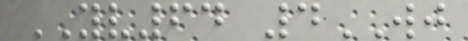YV64 4WJ
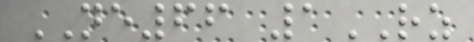NE66 1RZ
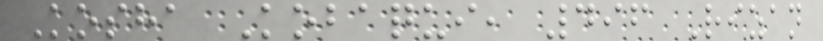Kosha Kobaqui, 496 Rizan
